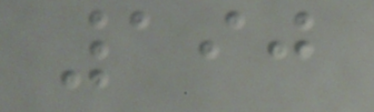190
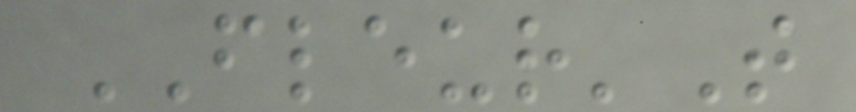FLEUR'T
